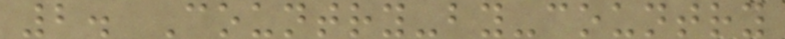2. Country-by-country
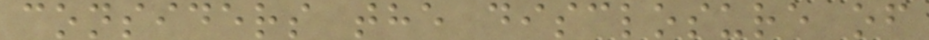considers the disclosure of
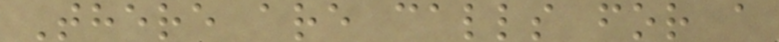There are calls for a
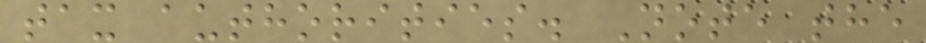tax authorities. Note the
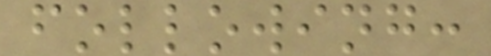following:
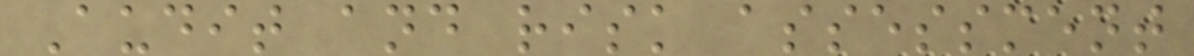Audit and risk assessment
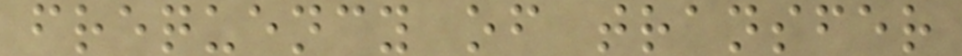frequency of transfer
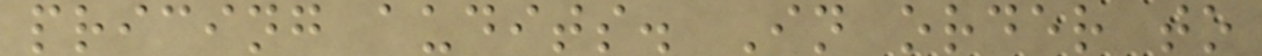pricing audits. In order to
